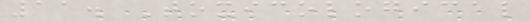11. Toxicological
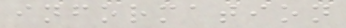information
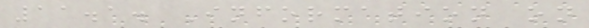11.1. Information on
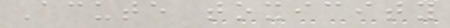Acute toxicity
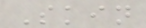Skin
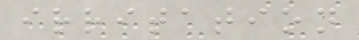irritation
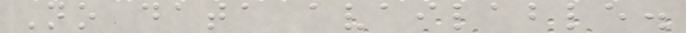No data available.
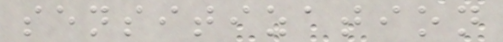sensitization
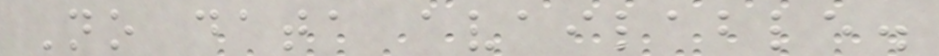No data available.
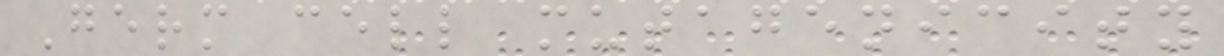Germ cell mutagenicity
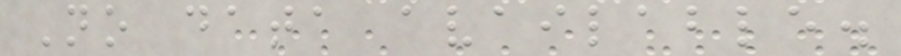No data available.
